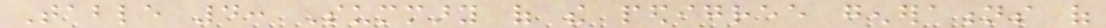Table 4: Summary of the pedigree generations of
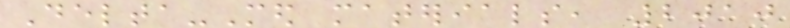Delta-Med materials, 2010
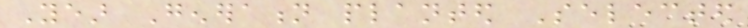Year Generation planted Selected
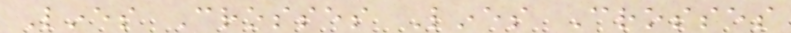Lines Crosses Lines Crosses
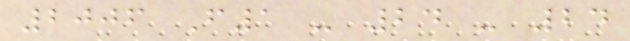2006 F1 - 24 - 24
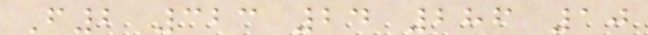F2 323 24 286 10
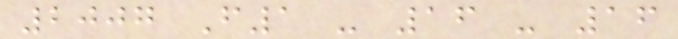2007 F1 - 16 - 16
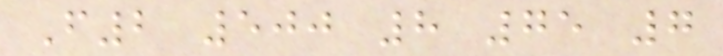F2 500 8 75 7
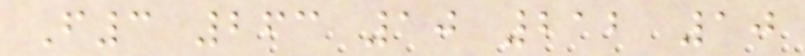F3 263 10 212 10
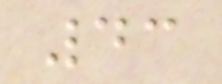43
